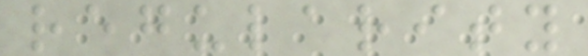regularity
